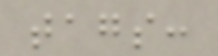tags:
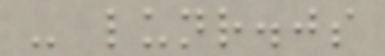- lunr.js
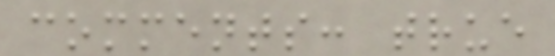comments: true
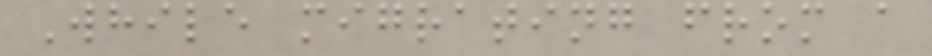While migrating from a
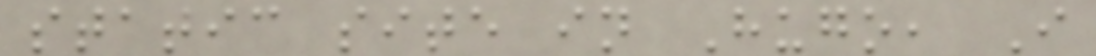static site in Hugo, I
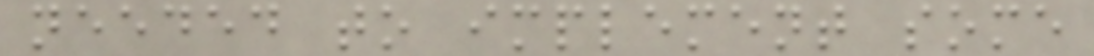needed to implement some
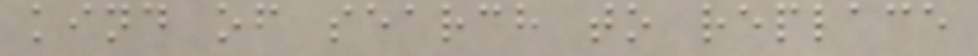kind of search to replace
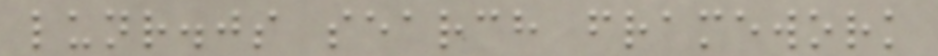lunr.js search framework
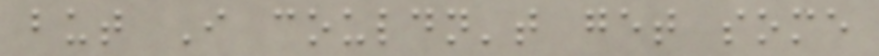but I couldn't get some
